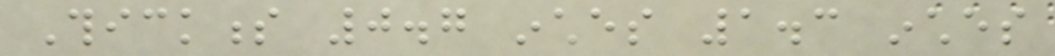Thickness 0.7 inches 1.3 inches
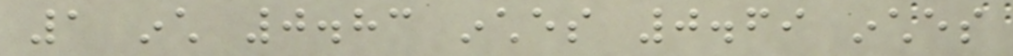1 inch 0.83 inches 0.69 inches
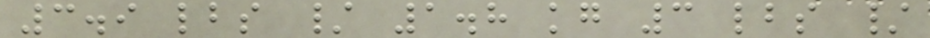3.9 lbs / 1.8 kg 3 lbs /
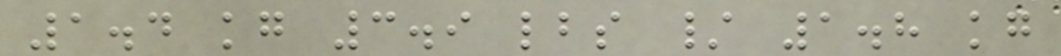1.4 kg 3.9 lbs / 1.8 kg
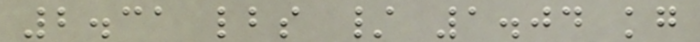2.31 lbs / 1.04 kg
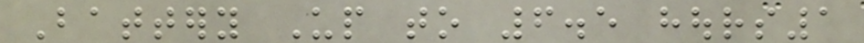Battery Up to 6.5 hours1
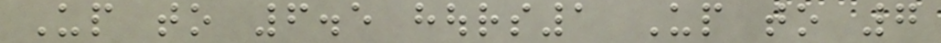Up to 6.5 hours1 Up to 7
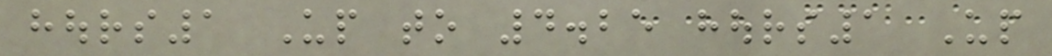hours1 Up to 4.25 hours1 Up
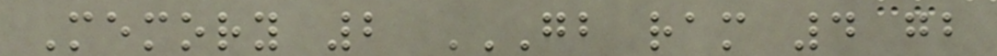Memory 2 GB RAM 4 GB
